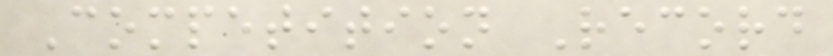Competition Record
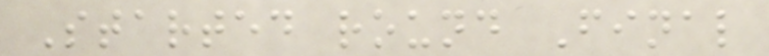Started round Final
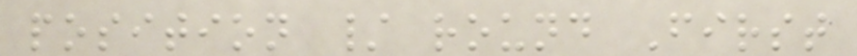position / round First
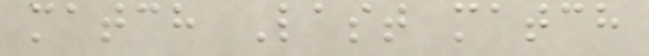match Last match
